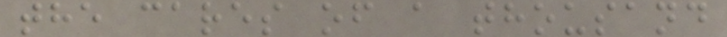the cares of a thousand
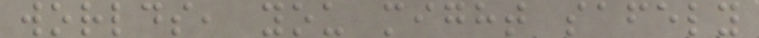worlds, you might safely
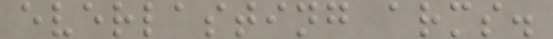everlasting arms.
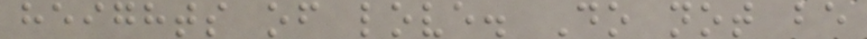heights of love. Do not be
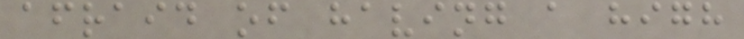afraid of having a high
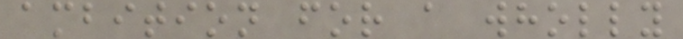ambition for a wholly
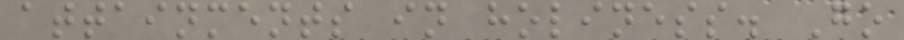attainments in holiness. Go
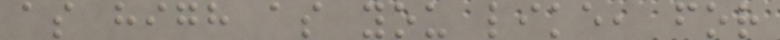as high as you like, for
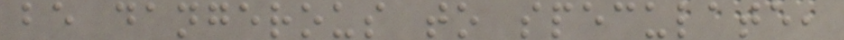be dangerous to speculate,
